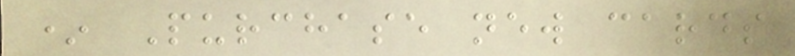* Purchase new cards
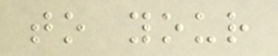to your
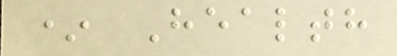* Health
